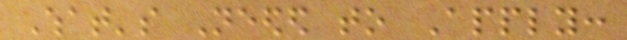What's Needed to Apply:
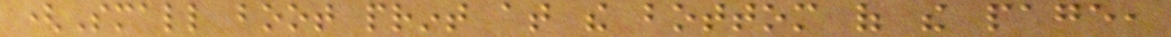(Small boot print at the bottom of the page,
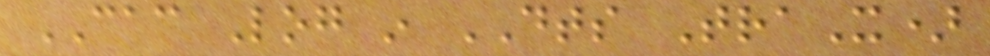CAC Log in DTS TraX)
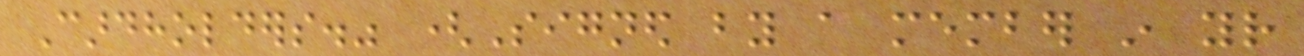Cardholders." (Signed by a member in your
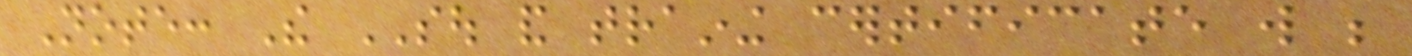Note: The SOU and training certificate will be
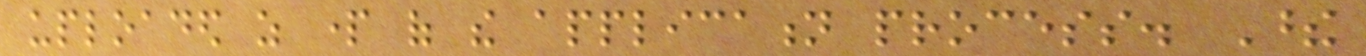uploaded as part of the application process. These
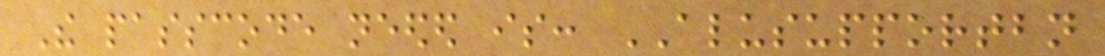The passcode needed is: ALUSUPPORTBN
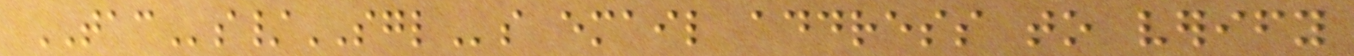TACs/SGLs email address to verify
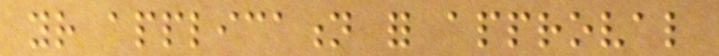your application for approval
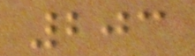203
